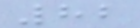82
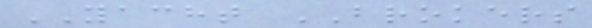YACHT BROKERS
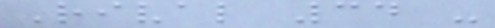Rival 34 -
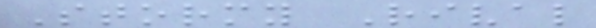Stormy Rival
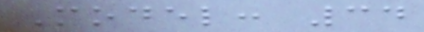Model: 34
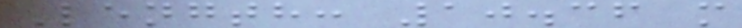Length: 10.36 m
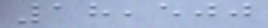18,500
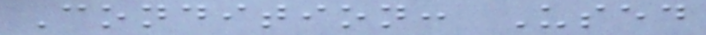Condition: Used
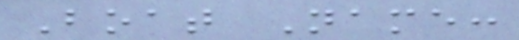Boat Name:
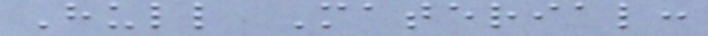Hull Material:
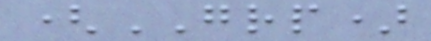(GRP)
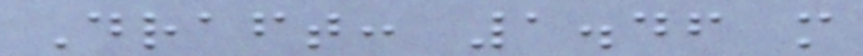Draft: 1.46 m
